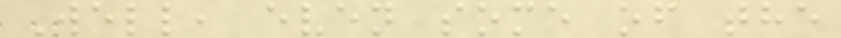Well, even some of the
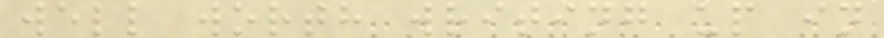well worth writing up in
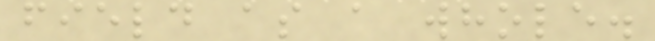field as a whole.
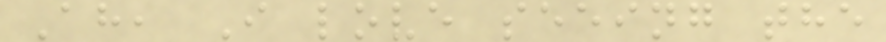Ah, I love seeing the
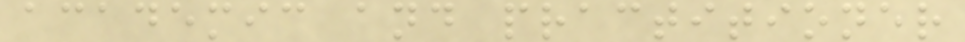academic and practitioner
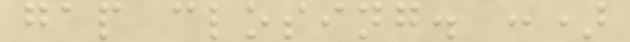gap closing. :)
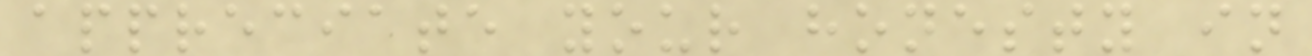appreciate your honesty in
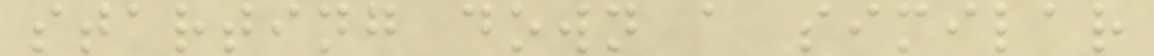starting down a similar
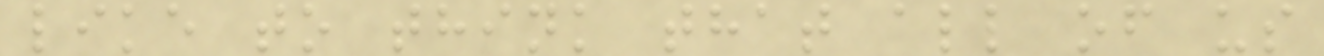like to think that all of us
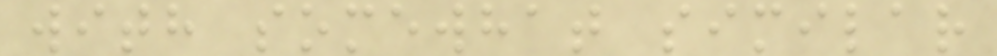with somewhat similar
